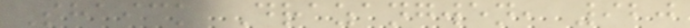Shaick Drazangwen, 920
